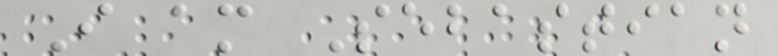I am Sebastian
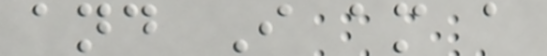and I am a
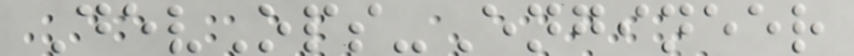DevOps-Engineer
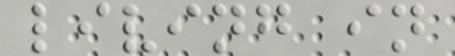living in
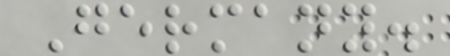Germany.
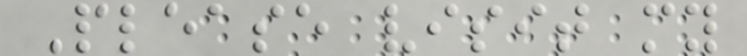Please visit my
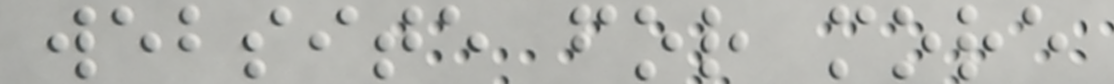website for more
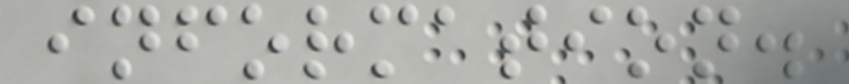information.
